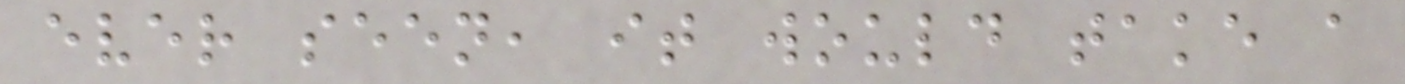ever seen, it would take a
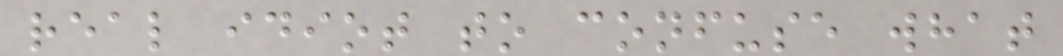real idiot to confuse what
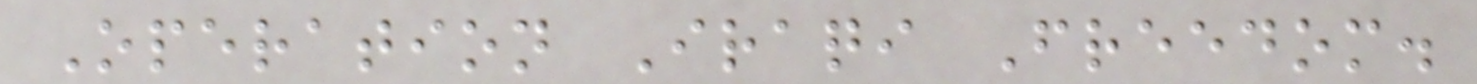Operation Iraqi Freedom.
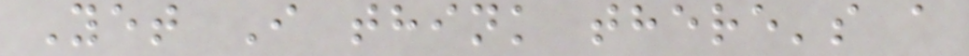Yet I think there's a
